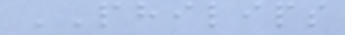PHILIPS
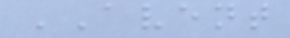AVENT
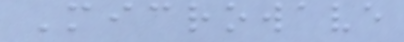Microwave
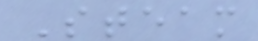Steam
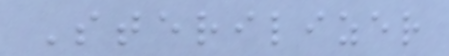Sterilizer
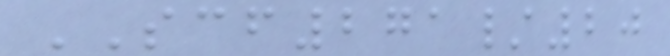SCF271/20
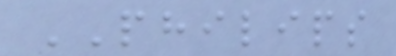PHILIPS
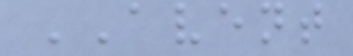AVENT
